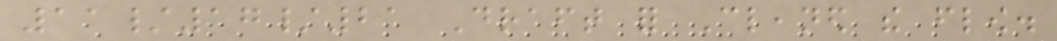11/17/21 Draft for Cleaned the flow.
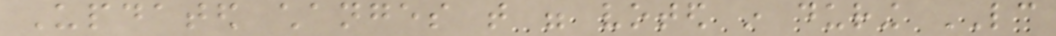Updated changes that were voted in during LC
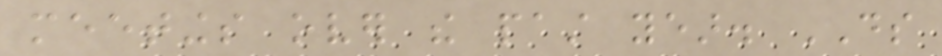meetings over the past year. DS
